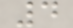4
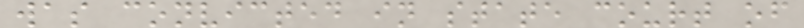was convicted in state court of
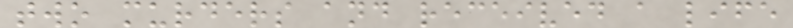two murders and received a life
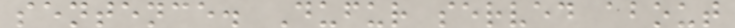sentence. Dufur served about
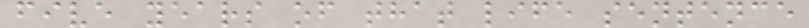five years of that life sentence
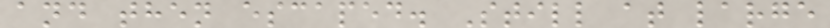and then escaped. Still at large
